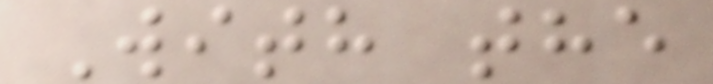With the
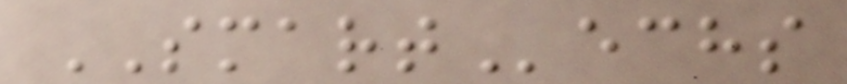SMARTechs
